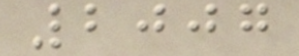2007
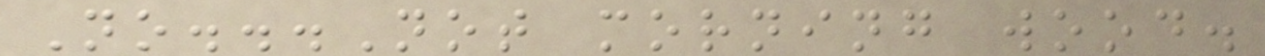No...Not morning wood.
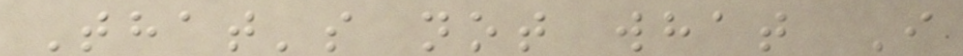That's not what I
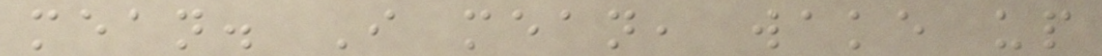mean. I mean, wake up
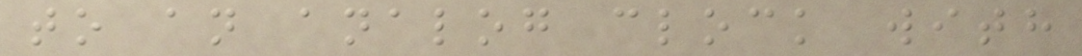to an analog clock with
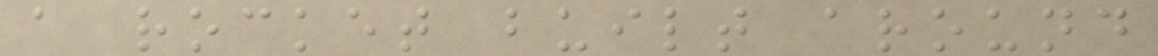a rocket built around
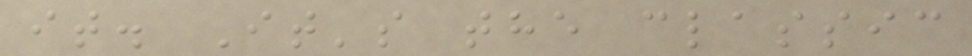it. It's the classic
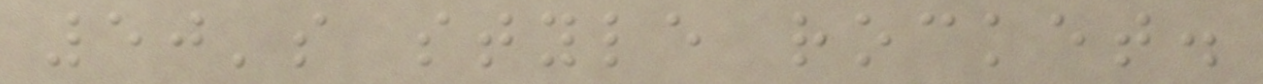50's style rocket.
